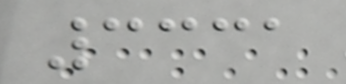3331
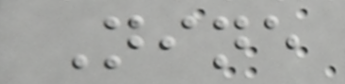Nine
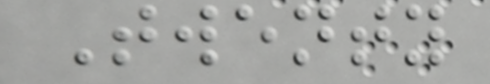Twenty
